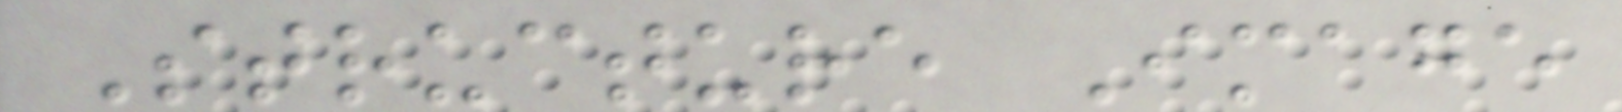Structure Image
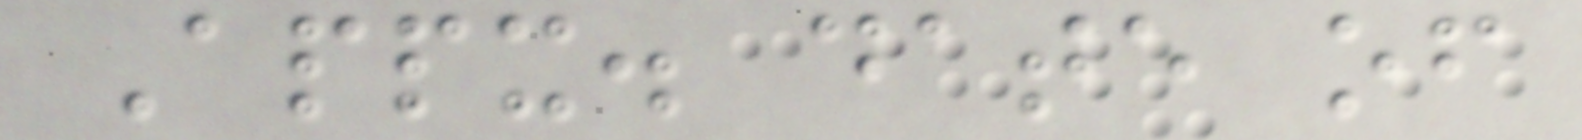Appx. date of
